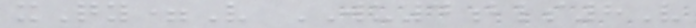xQy=V WU4bls8V
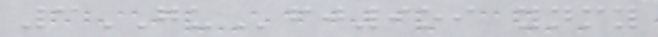3GUfj9oi ynmy
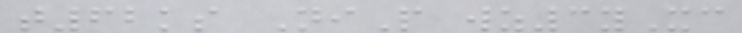t62ks NiP wz3yXc
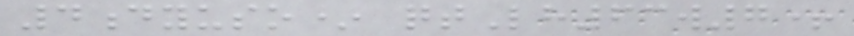4dyuso* qtLh63w7+
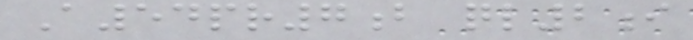A54pr7b ql2i
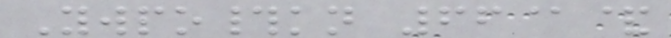Ywpo#kn 66@&
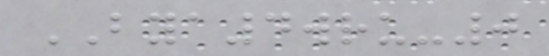BYA4wru-0
